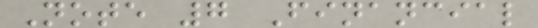Note 7 Financial
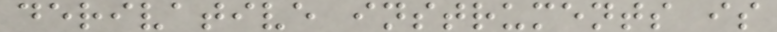derivative instruments is
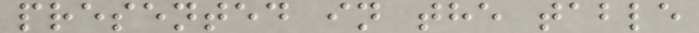presented in the table
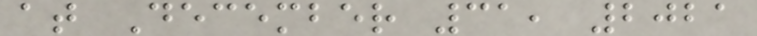at December 31, 2021
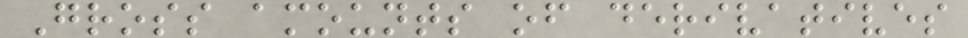Gross amounts of derivatives
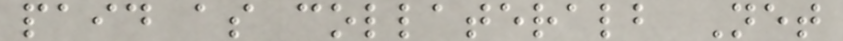paid as collateralb Net
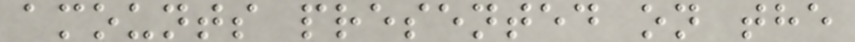amounts presented on the
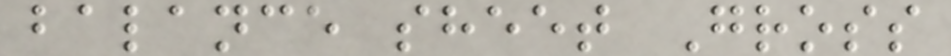balance sheet Gross
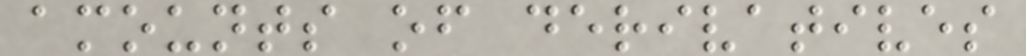amounts of derivatives
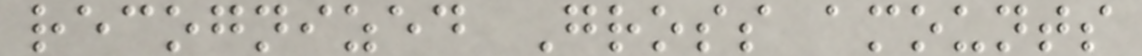recognized Gross amounts
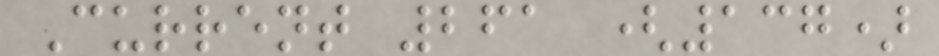Current 261 (137)
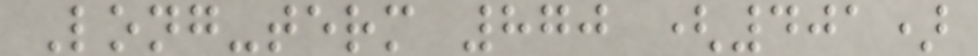Long-term 870 (401)
